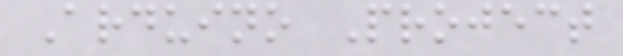Arduino Project
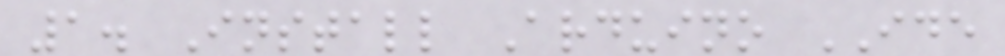1. Install Arduino IDE
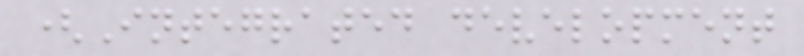(Integrated development
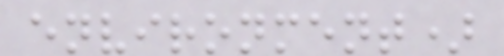environment)
